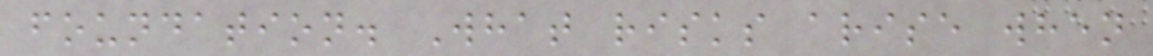foundation. What risks arise when
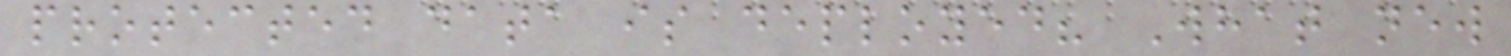protected data is deployed? What new
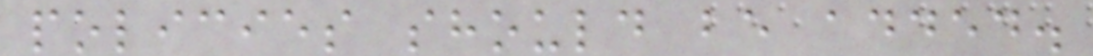policies should be added.
